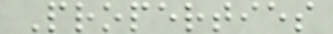Properties
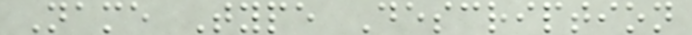Name Type Description
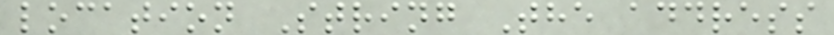location String The address
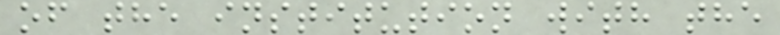of the institution with the
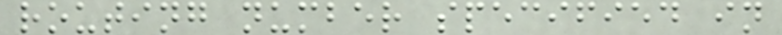routing number specified in
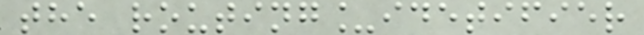the routing_idetifier
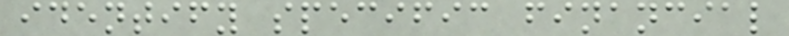identify specific financial
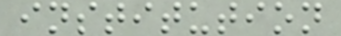institution
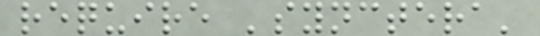require 'synctera'
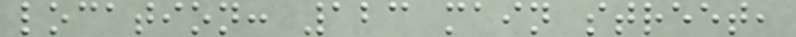location: 123 main street,
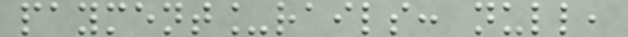payment_rails: null,
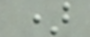)
